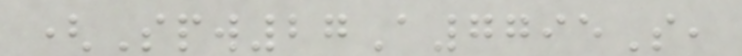(Spw27A7795S,
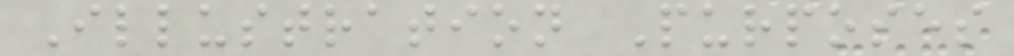Illustration Purposes
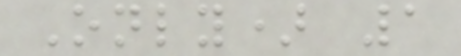Only) 1
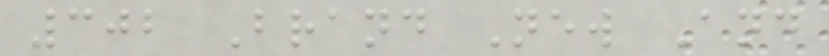302 Brand New And
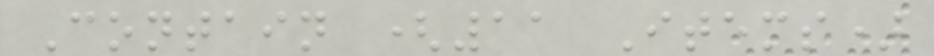Contain (11 Items)
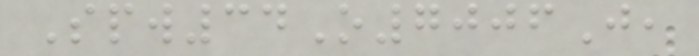Spw34O7006J,
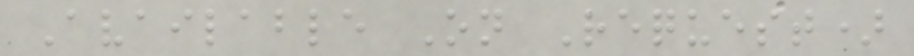Available On Request)
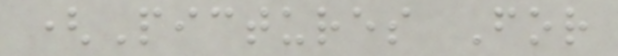(Pictures For
